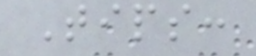Tips:
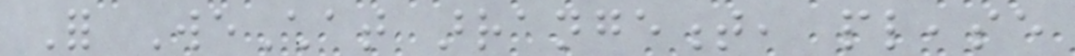For WeChat arrangement, please
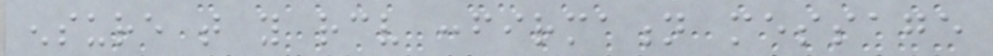ensure that you receive confirmation message
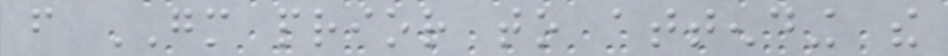from GM prior to attending the
